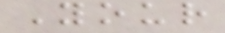Your
